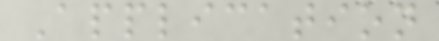Application
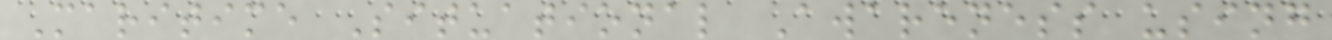Maritime Situational Awareness using
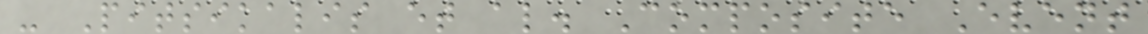- Pitsikalis et al. Composite Event
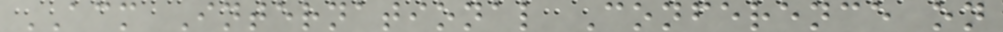ACM International Conference on
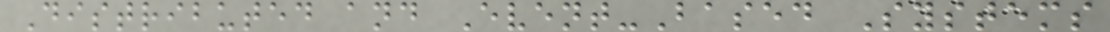Distributed and Event-Based Systems
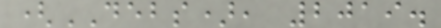(DEBS), 2019.
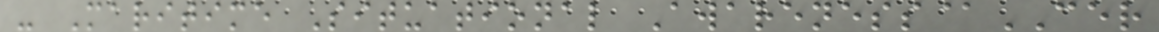- Maritime Situational Awareness@CER
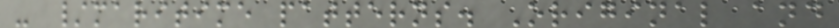- /maritime patterns. Original and
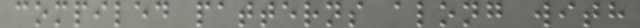compiled patterns along with
